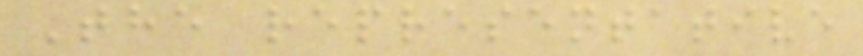The representative
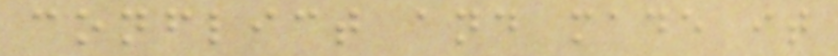conflict and made it
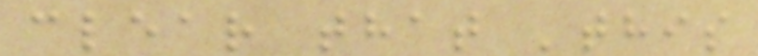clear that 'this
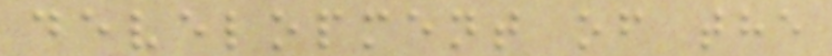development of the
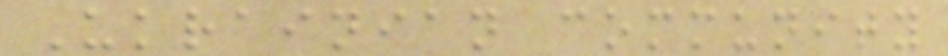Ukrainian community
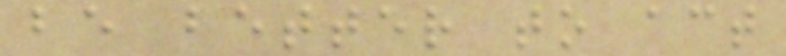be better to act
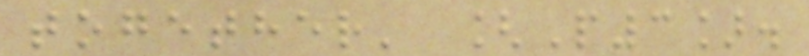together' [P3].
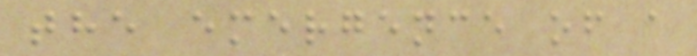the emergence of a
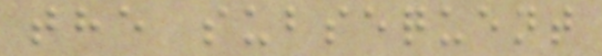the subsequent
